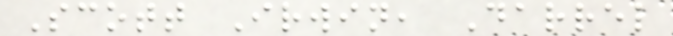Scott Irwin, Darrel
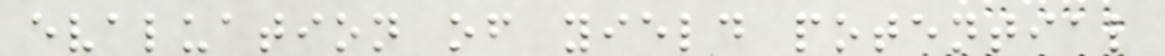evaluation of yield potential
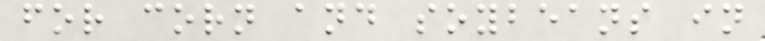for corn and soybeans in
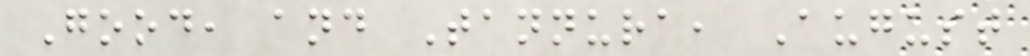Good, and Tannura, August
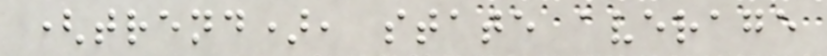(trend), state average
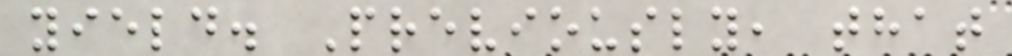yield. Previously, that
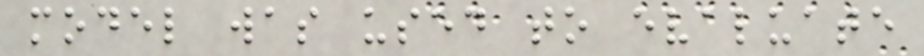model was used to evaluate
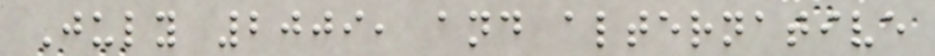July 2009, and alternative
